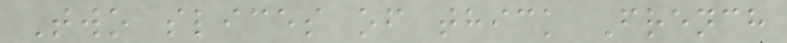Two slices of thick French
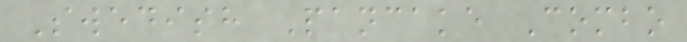Swedish Pancake Combo
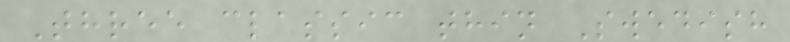Three classic thin Swedish
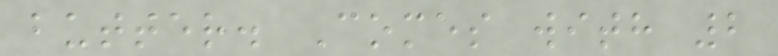butter. Comes with 2
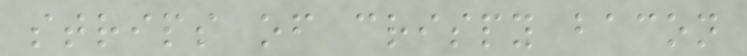strips of crispy bacon
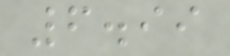6.99
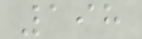198
